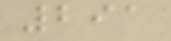291
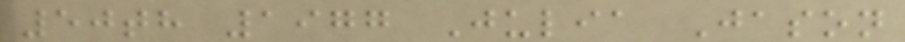50th 1977 Julia Jason
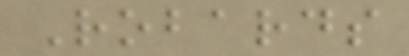Robards
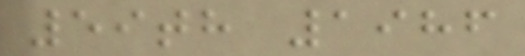59th 1986
